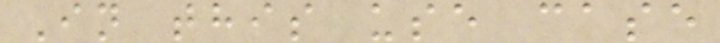In this use case
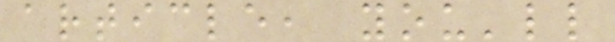article, you'll
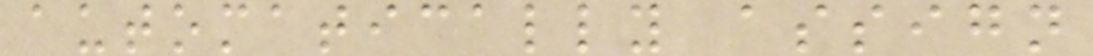automatically assign
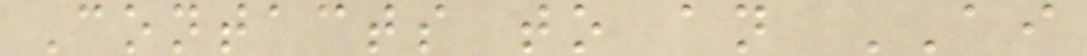Contacts to an AI
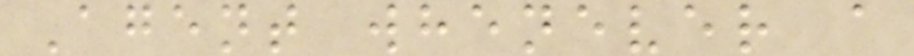Agent whenever a
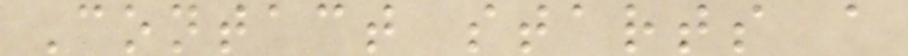Contact starts a
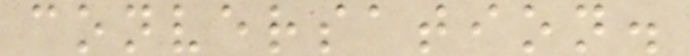conversation.
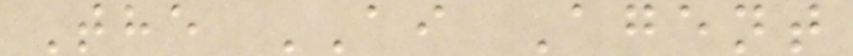The AI Agent
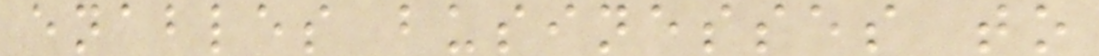enables businesses to
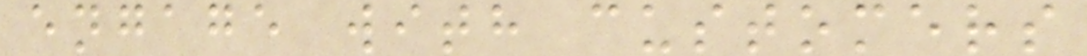engage with customers
